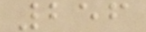256
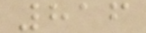816
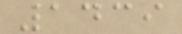1439
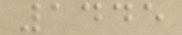1445
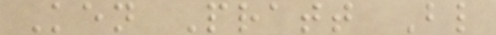Ken Pratt Bl
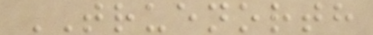TRUENORTH
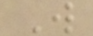W
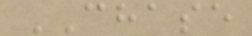CHASE
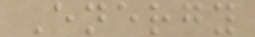Energy
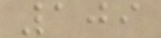109
